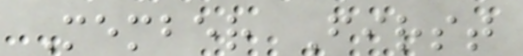Member First
